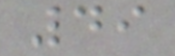49
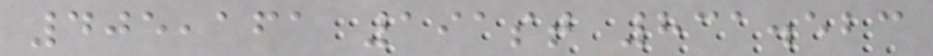405,161 191st 831.523
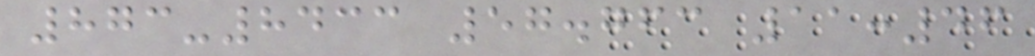873-8433 57.763 11:46
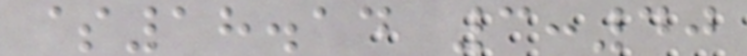$18.14 3:40
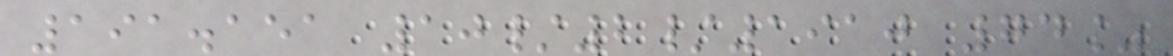191.151 10/2/1910 74%
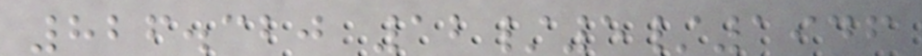826.320 12/5/1946
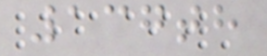137th
